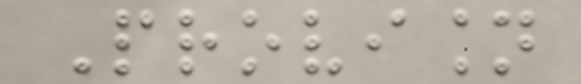Provision
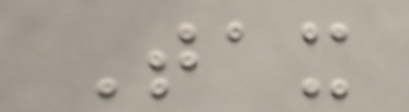Tax
